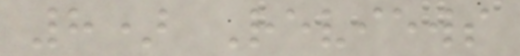8) Reviews
